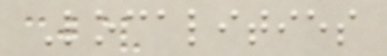Localities
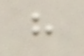have
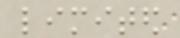limited
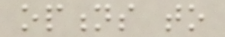options to
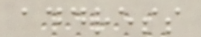address
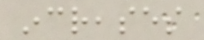increases
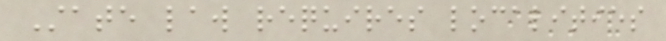State law requires localities
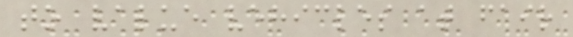to value vehicles at fair
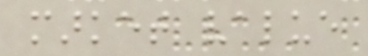market value
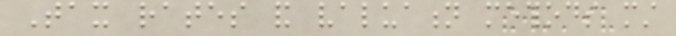Tax rates and valuation methods must
